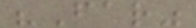"Far"
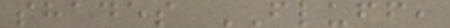shades FLUFF,
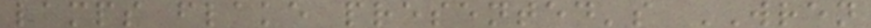lamps flake presented's WREN
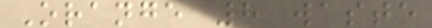Orange 8 waste
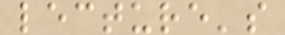lecture's
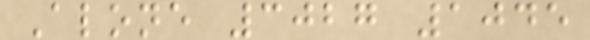Alone 3027 1045
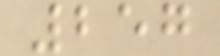257
